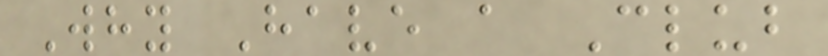Why Have a Club
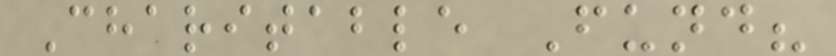Charitable Fund?
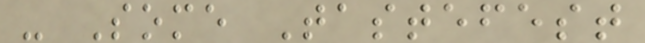- Some Tastefest
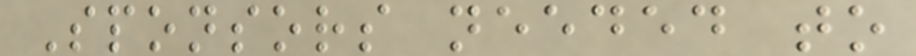Sponsors needed to
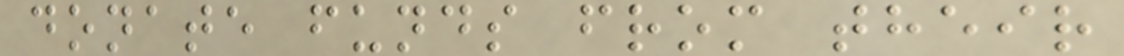donate funds from their
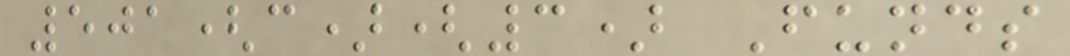501(c)(3) Funds
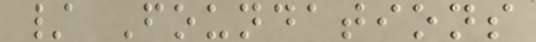/ Foundations
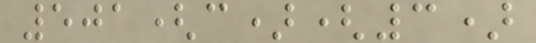501(c)(3)
